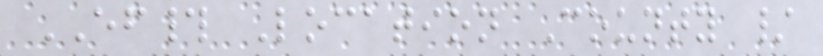EF# Location County /
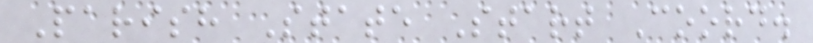Parish State Start Coord.
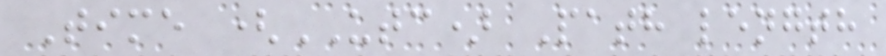Time (UTC) Path length
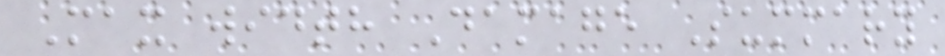Max width Damage Summary
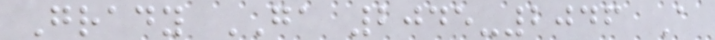Grady GA 2045-2046 A
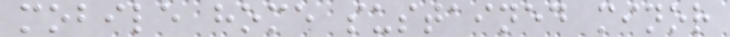mobile home sustained minor
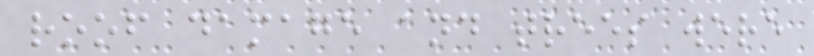roof damage and trees were
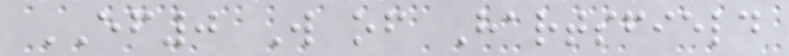EF0 W of Hartsfield
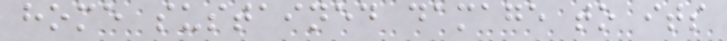home sustained damage to its
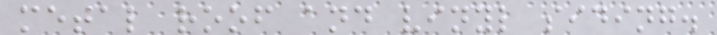metal roof and vinyl siding.
